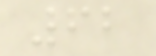62
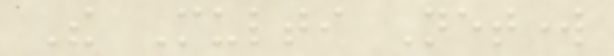The Multi Network
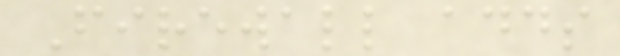Firewall adds
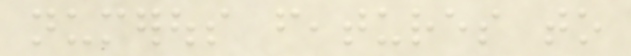numerous features to
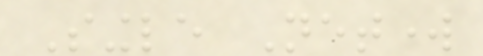Single Network
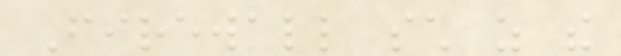Firewall such as the
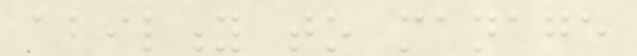ability to manage
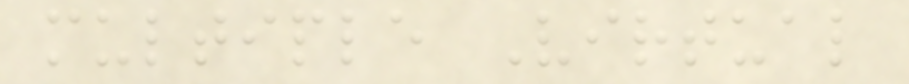multiple Virtual
